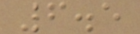6.5
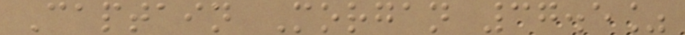Captain Morgan 37.5%
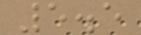5.5
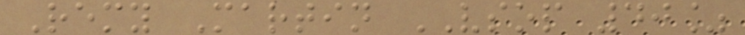Remy Martin VSOP 40%
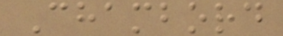Chambord
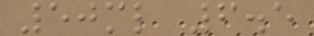50ml 6.5
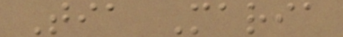Tia Maria
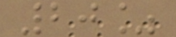20%
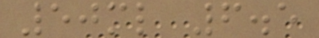50ml 6.5
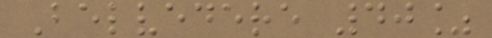Belvedere 40%
